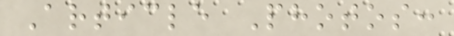Article Photos:
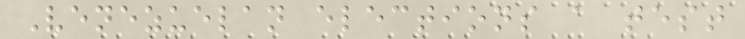Venezuelan elections a test
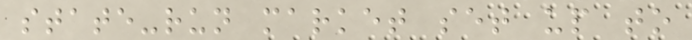state-run market set up to
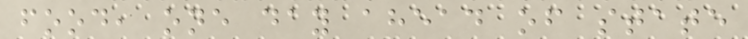food, one day ahead of state
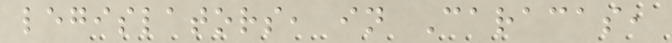legislators, in Caracas,
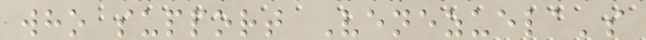who support Venezuela's
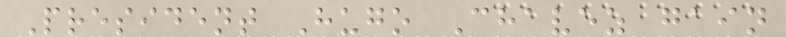President Hugo Chavez gain
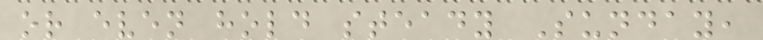or even hold steady Sunday,
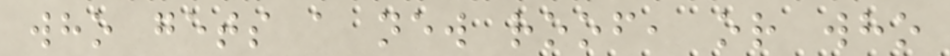who gets a new roof, or who
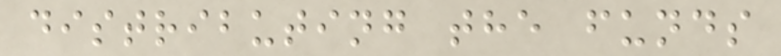distributing the funds
